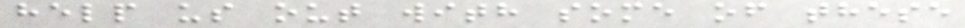help us out with some of these
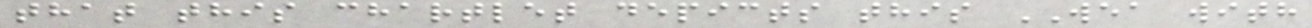that this chartlet depicts this WEA with
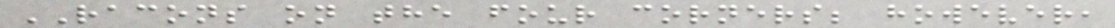RACONS on the four corners; however,
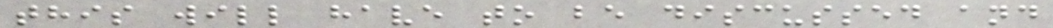this will have to be discussed and
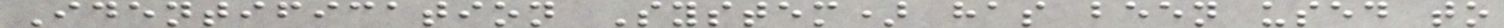Identification System) has been used to
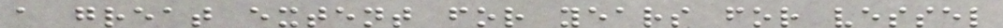a great extent for years for vessel
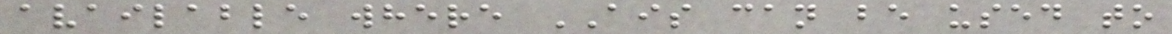available where AIS can be used to
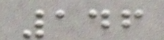146
